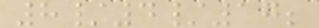8/4/17;
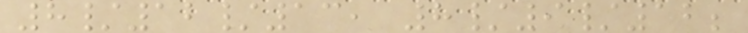8/12/13, 8/9/12;
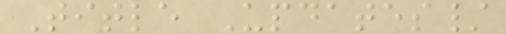Title Updates/
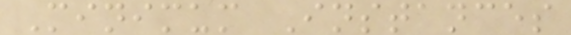Minimum Instances
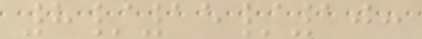8/15/10:
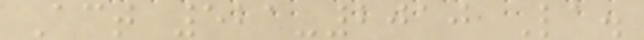Act 521-2010 La.
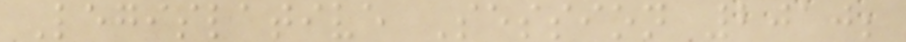Legislative Session 2010;
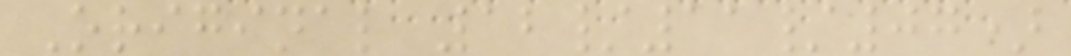Original 12/11/07)
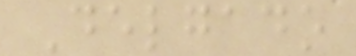Delgado
